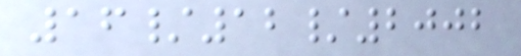16/12/2002
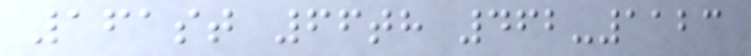161st 66th 462-1123
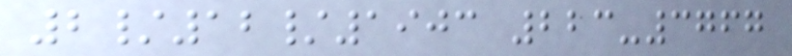2/12/1903 223-3767
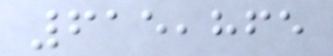615,865
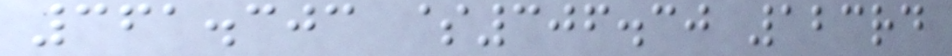361.303 $306.30 123rd
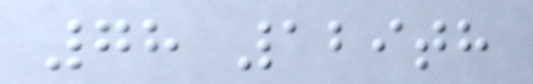78 129th
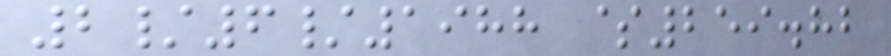2/6/1988 $259.82
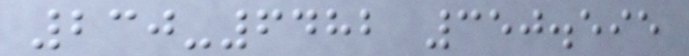230-6482 350.595
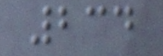234
